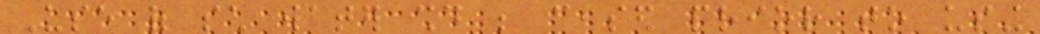Use of such water should be ceased prior to using
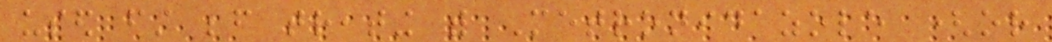used first before treating with Metronidazole (or
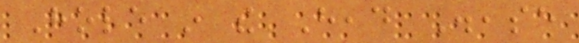Hole in the Head Disease
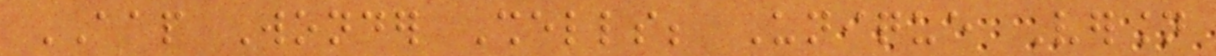AAP Wonder Shells; Unique Version
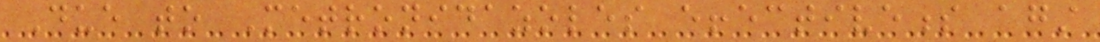Due to Metronidazoles effectiveness against
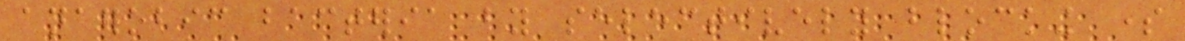anaerobic bacteria by selectively blocking some
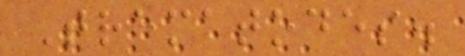Trematodes.
